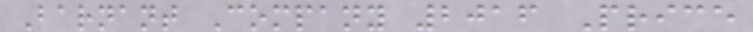Barnant Company 2016 Price
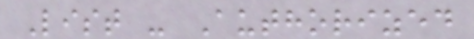List - Authorized
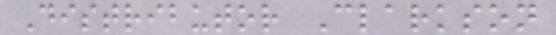Distributor Clarkson
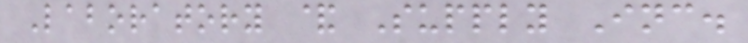Laboratory & Supply Inc.
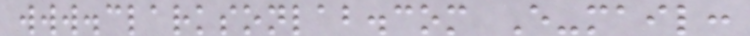www.clarksonlab.com E-mail:
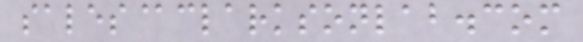sales@clarksonlab.com
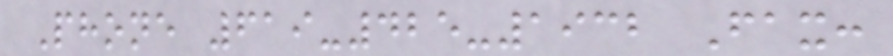Phone 619-425-1932 Fax:
